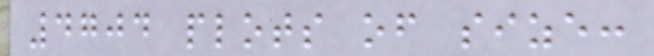4704 plots of size:
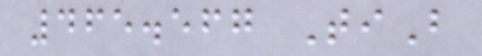465.567 TiB
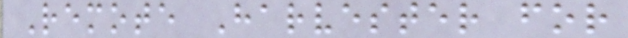Remote Harvester for
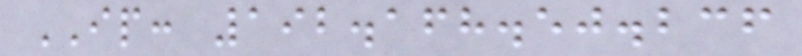IP: 192.168.50.236
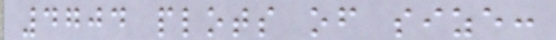4704 plots of size:
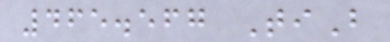465.567 TiB
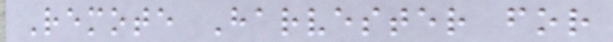Remote Harvester for
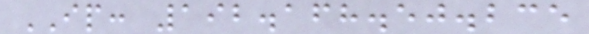IP: 192.168.50.235
